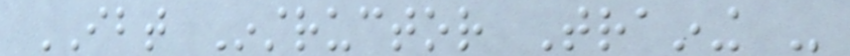IBT Instructor Training -
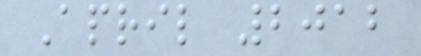April 2012
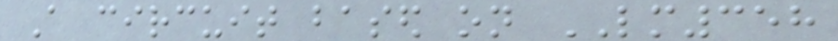A circuit based on LM358
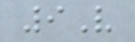9V
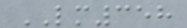LM358
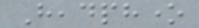Headphone
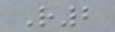R2
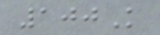100K
